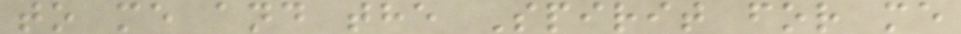to me and the Spirit for me
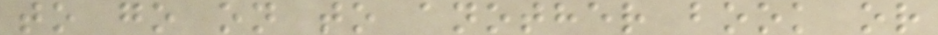to go on to another book or
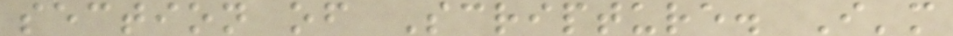section of Scripture. I'm
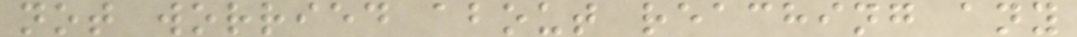not worried about reaching any
